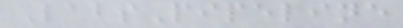LabsPipeline
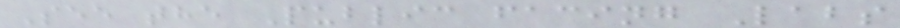See the Public facing Labs
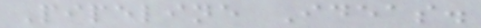Pipeline Ideas.
